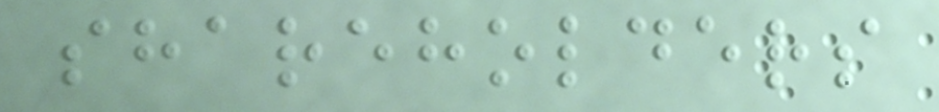shareholders
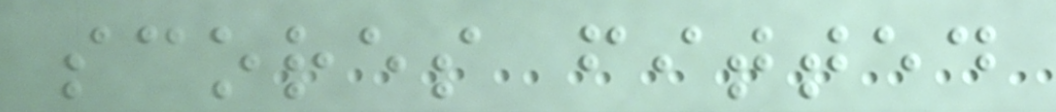scores fitted
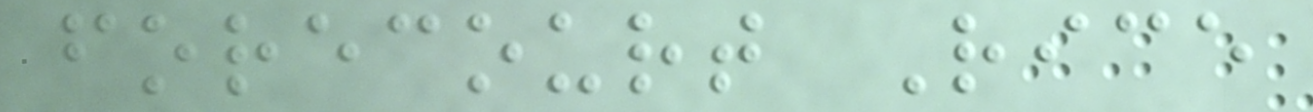forecourt Rice
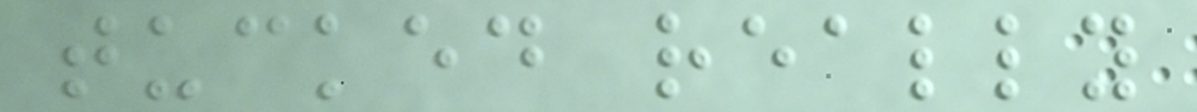tucked really
